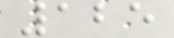125
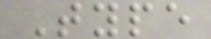Type
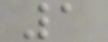1
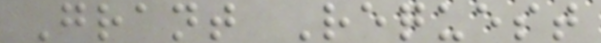Grant Request
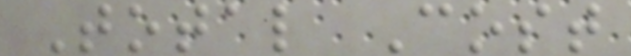Total Cost
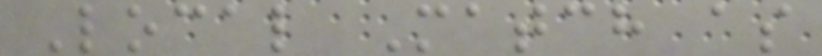Local Match as
